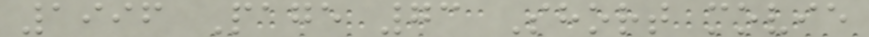1996 Page 73 Short movie
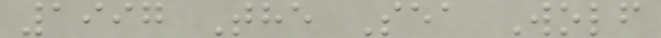1997 The Sea Wolf
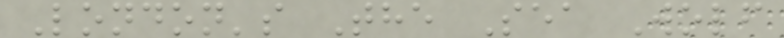London's The Sea Wolf
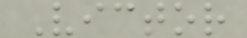Victor
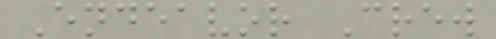Endeavor Crew
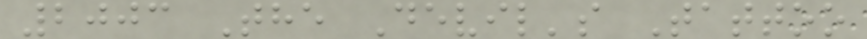2003 The Devil's Tattoo
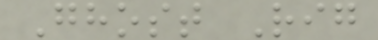Ghost Rig
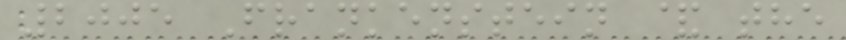2005 Frankenstein & the
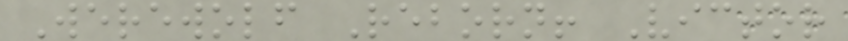Werewolf Reborn! Victor
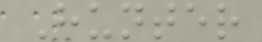Hunter
